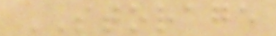STORAGE
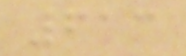613
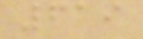619
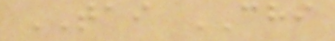TAI CHI
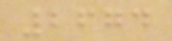2674
